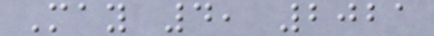May 4, 2021
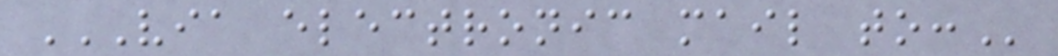VIA ELECTRONIC MAIL TO:
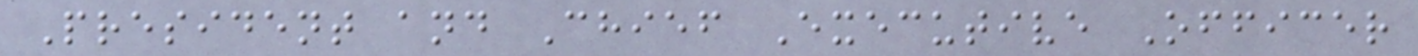President and Chief Executive Officer
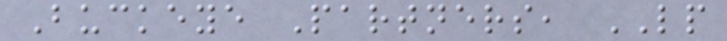Buckeye Partners, LP
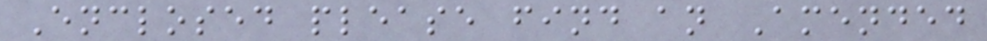Enclosed please find an Amended
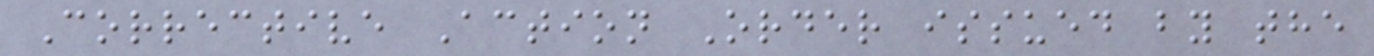Corrective Action Order issued by the
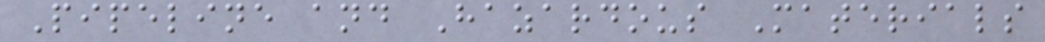Pipeline and Hazardous Materials
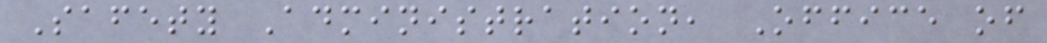Safety Administration, Office of
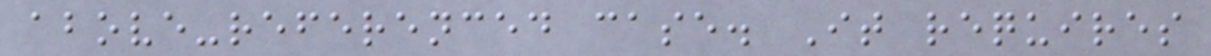above-referenced case. It requires
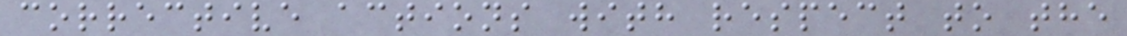corrective actions with respect to the
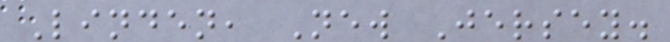Linden, New Jersey.
